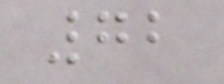72
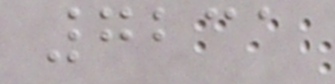7231
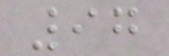97
